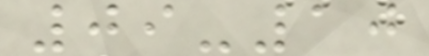09-10
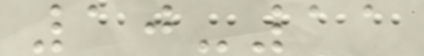10-11
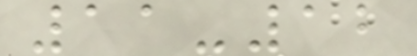11-12
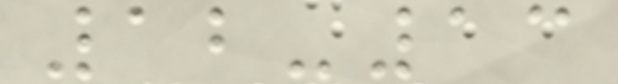12-13
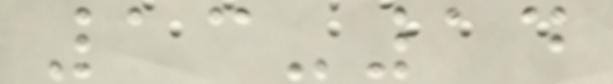13-14
